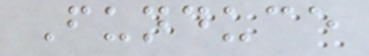Funduce
